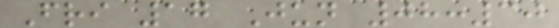Fri 17 Jun 08:30
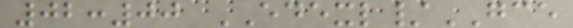02:00 EDEXL/GCE
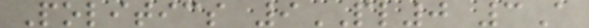Politics 9PL0 3A
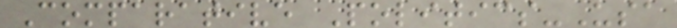Comparative Politics-Usa
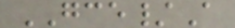GCE/A
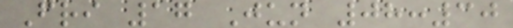Fri 17 Jun 08:30
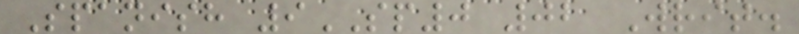Spanish 9SP0 02 Writ.
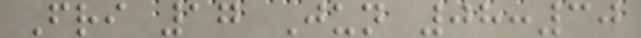Fri 17 Jun 08:30
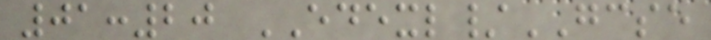01:20 EDEXL/GCSE
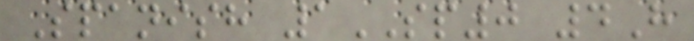Spanish 1SP0 4H
